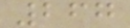267
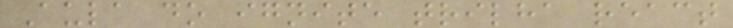Aula do ignite trilha react
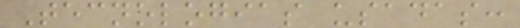Tecnologias usadas:
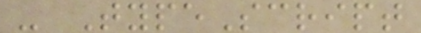- TypeScript
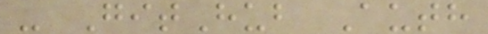- GitHub Auth
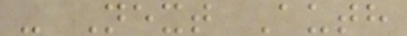- Next Auth
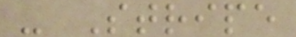- Stripe
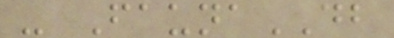- FaunaDB
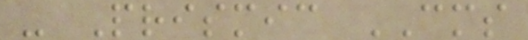- Prismic CMS
